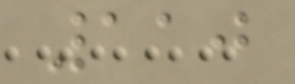110
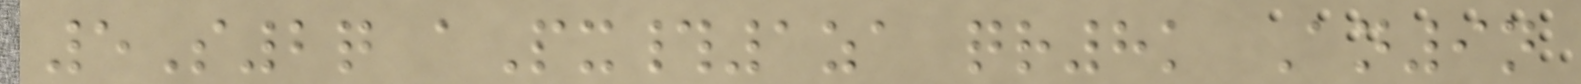5S2q aPx#1za qr8k An9n
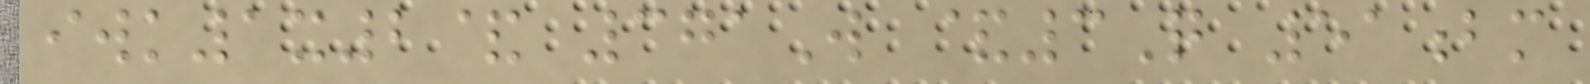iwk1x2& 371W &3Q 51bm
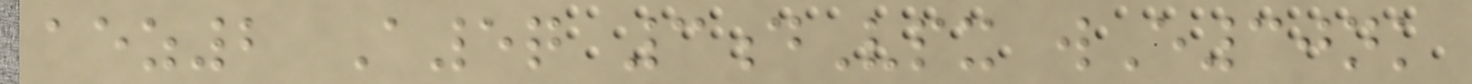aez2 A5q 3dVpx wE30nk
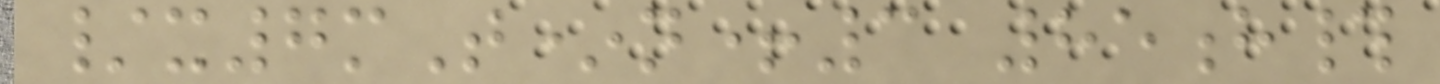/x7mT*n+3 85h#
